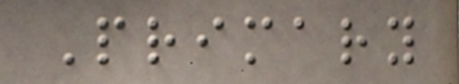Primary
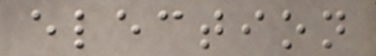election
